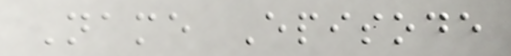Name Episode
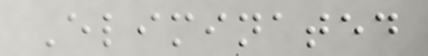Eliminated
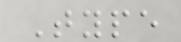Type
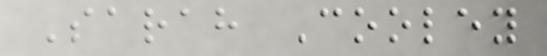Sarah Cooley
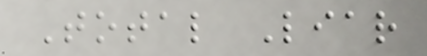Total Liar
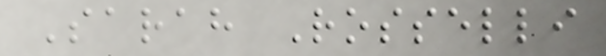Sarah Rosselli
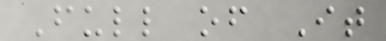Full of It
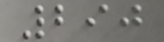290
